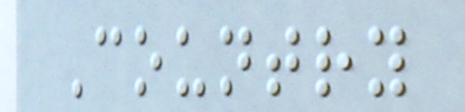Country
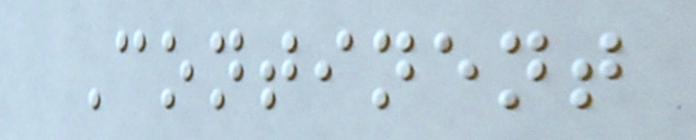Continent
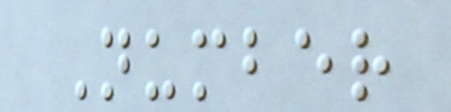Number
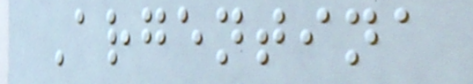Argentina
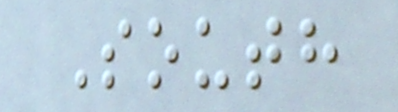South
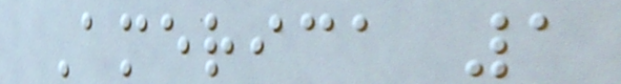America 1
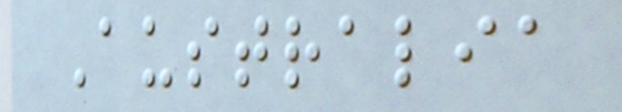Australia
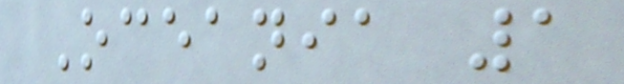Oceania 1
